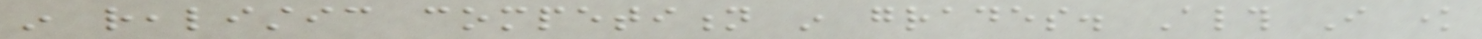in realistic competition in grades. Although I know
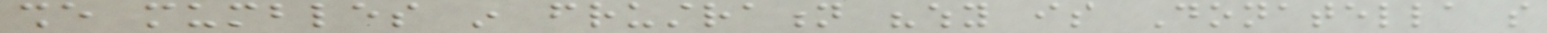she mumbles in frustration "why is Donatella so
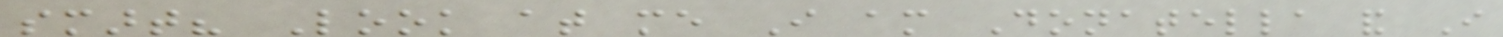smart? Look at me I am Donatella and I
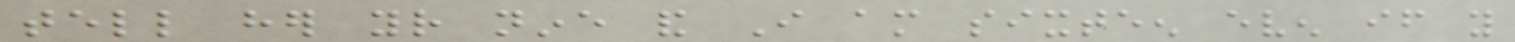tell her your nine and I am sixteen even if you
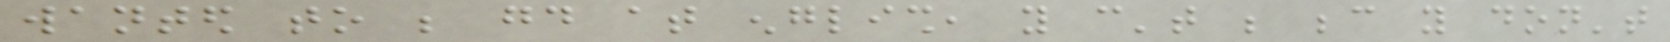wanted to be good at english, you can't be because you don't
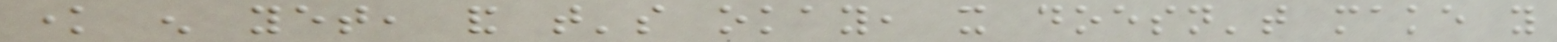know enough yet, and that's okay, it doesn't make you
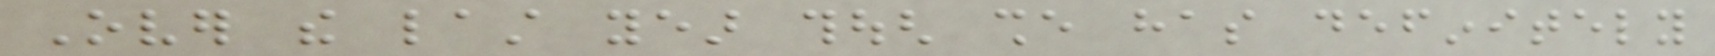Over the last year though she has definitely
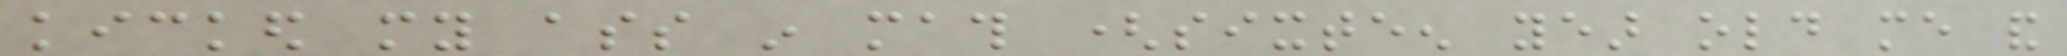kicked my ass in math (sixteen year old me and
